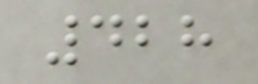428
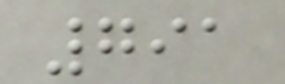791
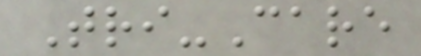Tri-Care
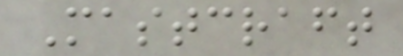Mastcraft
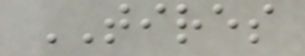TIRES
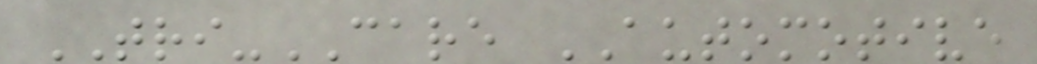TRI-CARE AUTOMOTIVE
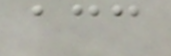acc
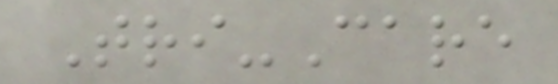Tri-Care
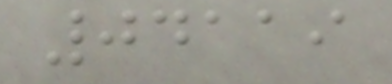04119
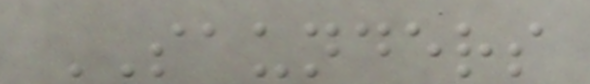SAUNDERS
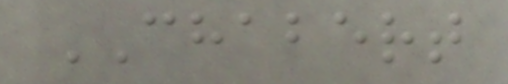CHABERT
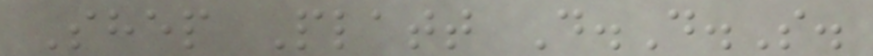Shep Platt D.D.S.
